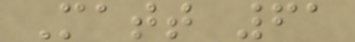Matt 61
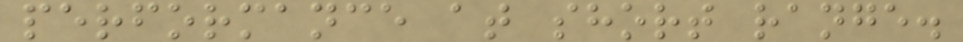performance at short range.
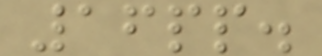16pp.
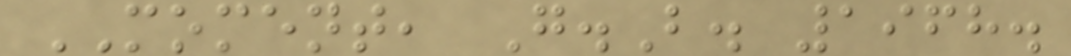MOMENT, G.B. 1968.
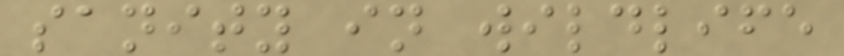sanity in wildlife
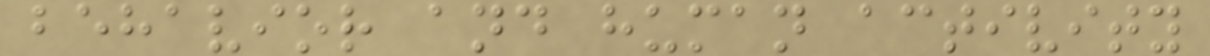behavior and human activity
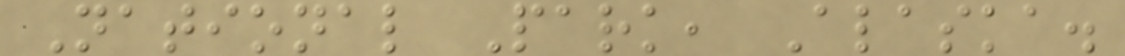National Park, Alaska.
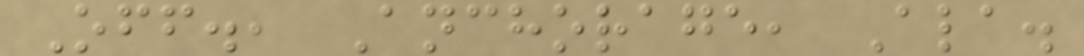Off., Anchorage, Ala.
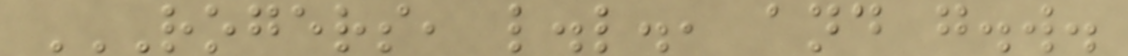ROGERS, L.L., AND G.W.
